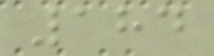184
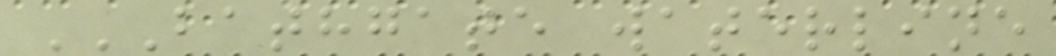BATHGATE WATERLINE
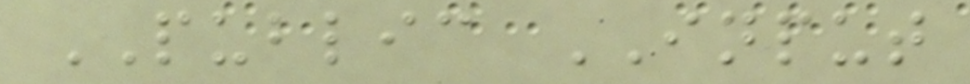PUBLIC INPUT
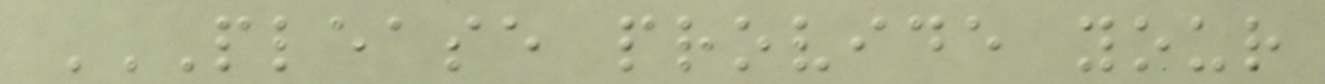PLEASE PROVIDE YOUR
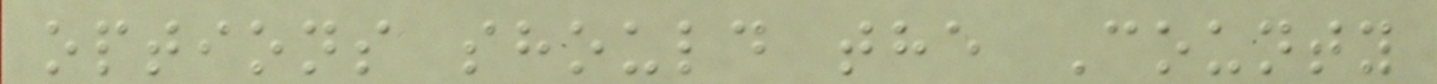options should the County
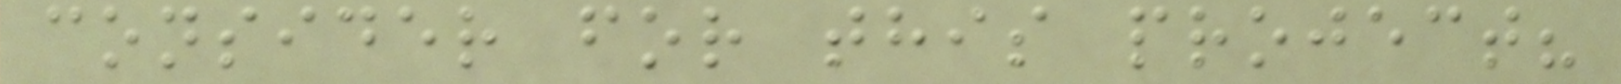consider for this project?
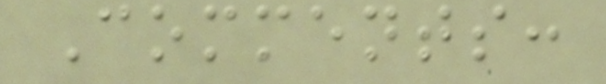Comments:
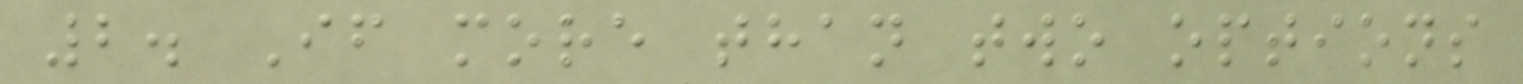2. If more than two options
